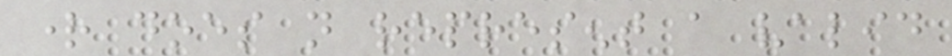right does not represent a valid
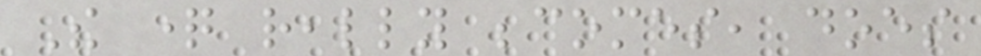The question really becomes, does
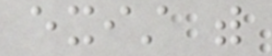exist with
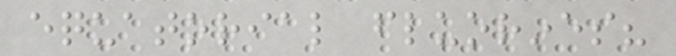equatorial fluorines?
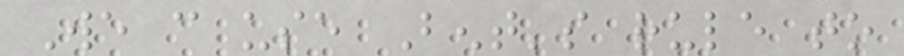We can use Bent's rule to
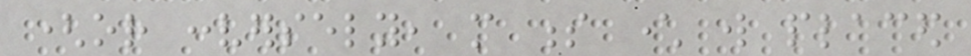(or conversely, more s character will placed
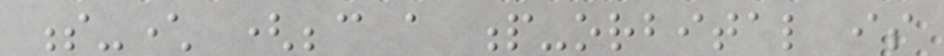s-character (because a p-orbital is
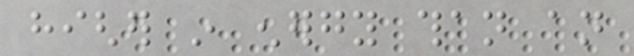higher in energy than an
